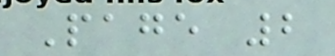Page 2
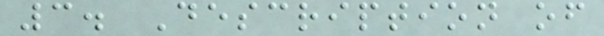3. Description of
